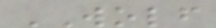WOLF
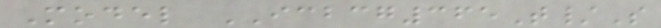Model ICBCG365T/S
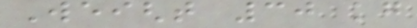Weight 30 kg
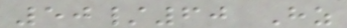50/60 Hz
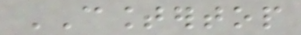COUNTERTOP
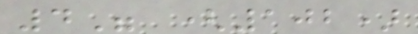4" (102)
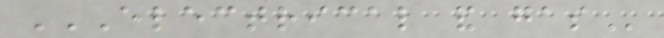ELECTRICAL AND GAS
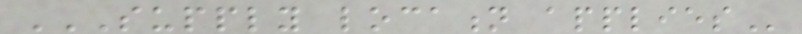SUPPLY LOCATION APPLIES
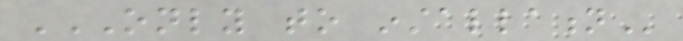ONLY TO INSTALLATION
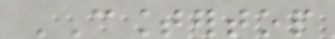COUNTERTOP
